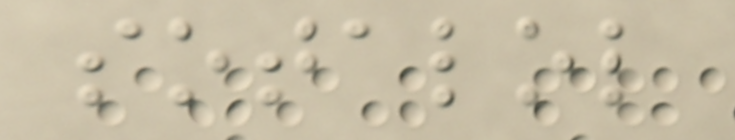sotalol
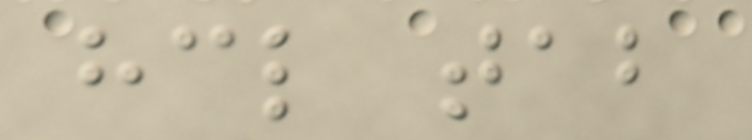hcl tab
